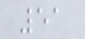51
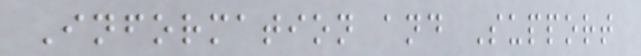Information and Support
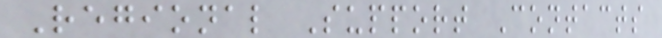Regional Support Contacts
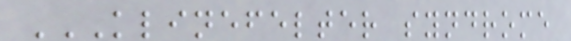KLINEFELTER SYNDROME
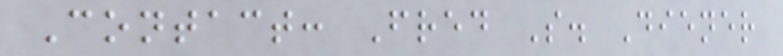Contact: Fred S. Diener
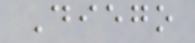Diego
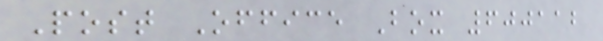Post Office Box 600112
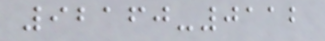92160-0112
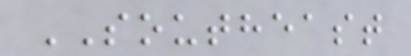SOUTHEAST
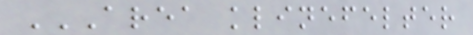AREA KLINEFELTER
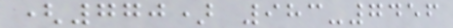(770) 983-7456
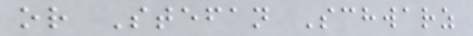or Stefan Schwarz
